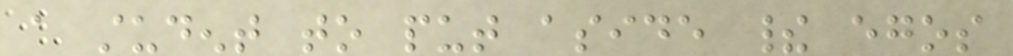a student to put aside their egos
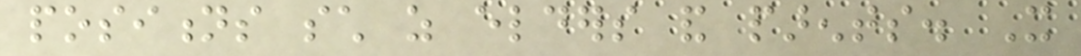positions such as elders and parents. It
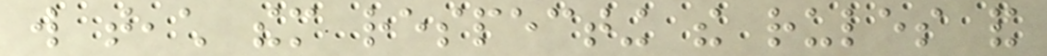will teach them respecting the rules and
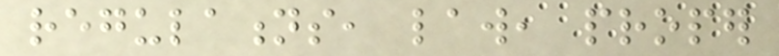regulations, law, proper
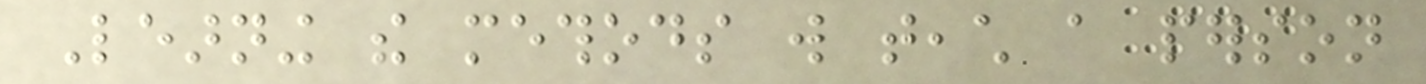Learning the methods will teach a person
